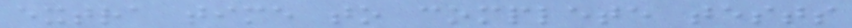extra time to complete tests
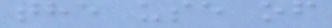the use of
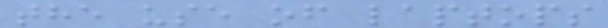the use of laptops
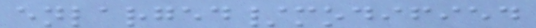enlarged/modified
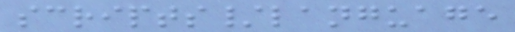scripts/language
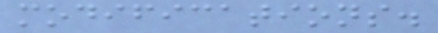modifications.
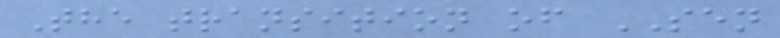The transition of SEN
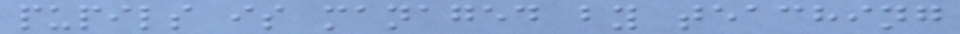pupils is managed by teaching
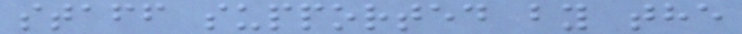staff supported by the
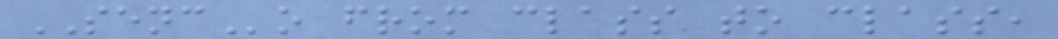SENCo from class to class,
